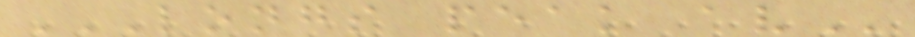LONGS PEAK AV
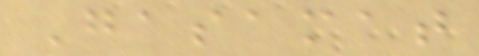Gasamat
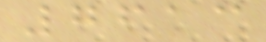7613
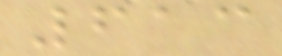613
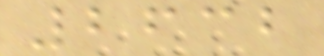2632
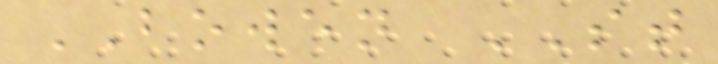BOWEN ST
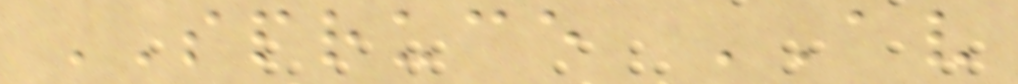SPRUCE AV
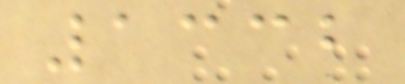1332
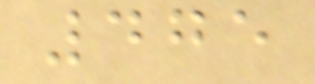475
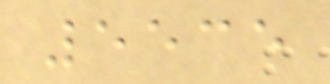5535
